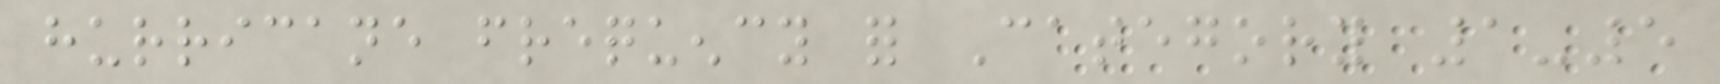hurricane frequency for Category 1-5
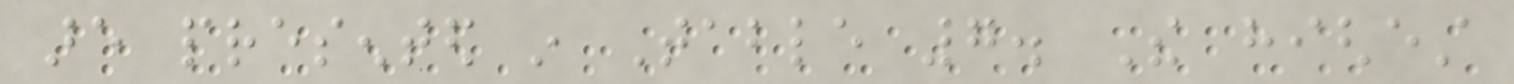are presented in Table 7. The highest
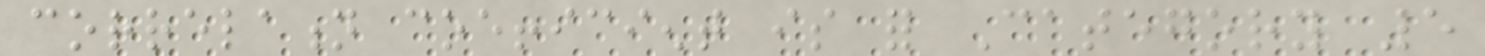correlation coefficient is for Category 5
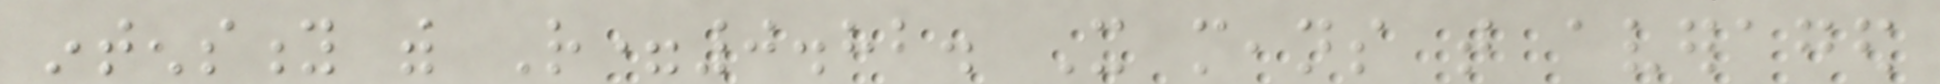intensity with R=0.82. It means that averaged
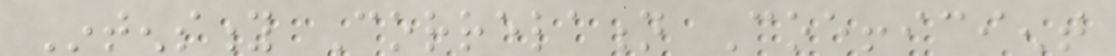Intensity Correlation Coefficient
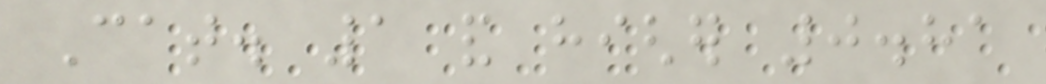Cat. 1 and higher 0.81
